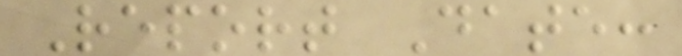Report Date:
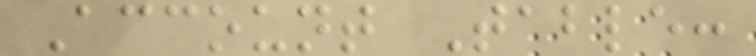Account Table:
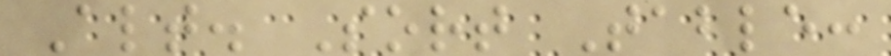Alt. Sort Table:
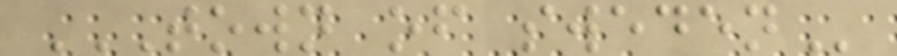TOWN OF SWEDEN
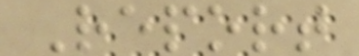Report
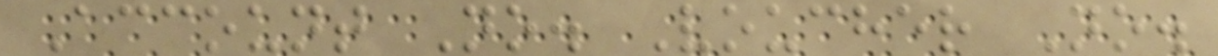Account No. Voucher No.
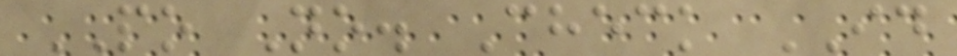PO No. Check ID
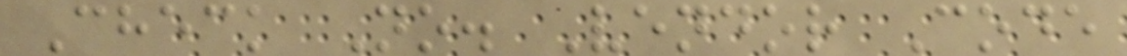Check No. Vendor Code
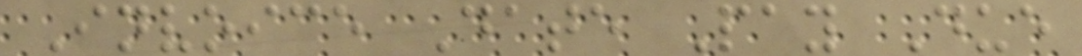Invoice Date Pay Due
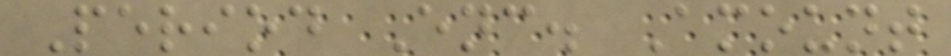Period Enc. Amount
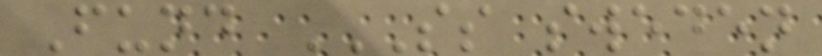Fund SS SWEDEN
